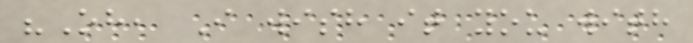"Oh, I wish it you with
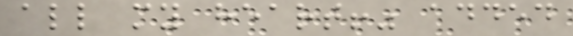all my heart!" added
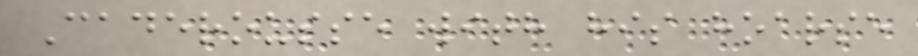Caderousse with his hoarse
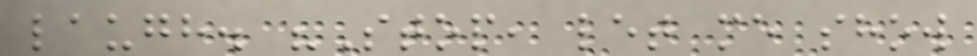laugh. "Stop, let me show
